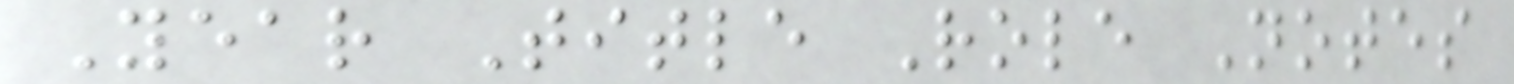Year Title Role Notes
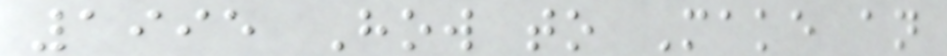1995 How to Make an
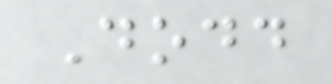Dodd
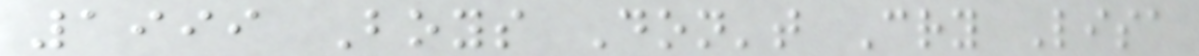1999 Boys Don't Cry Lisa
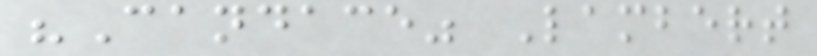"Candace" Lambert
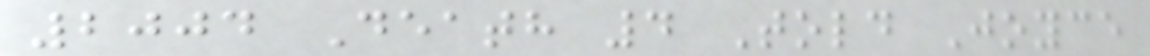2004 Death 4 Told Joyce
